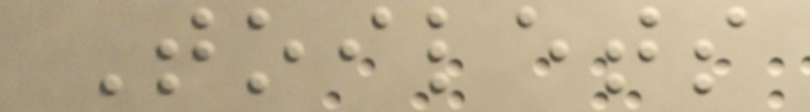Toilets
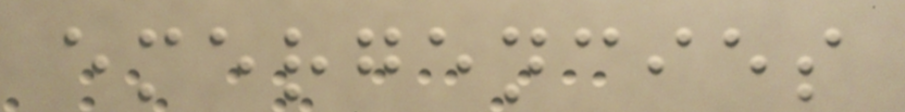emergencies
